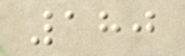180
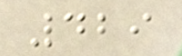429
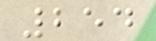254
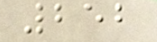252
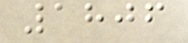1806
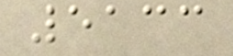5133
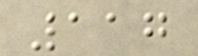117
